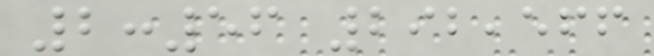2:56 292,566
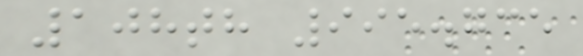108th 995.735
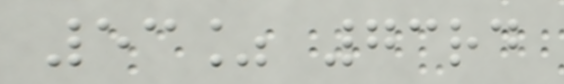53% 73rd
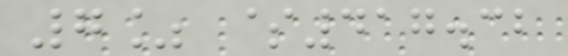7% $417.32
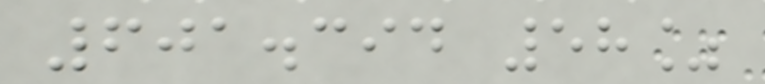601.394 58%
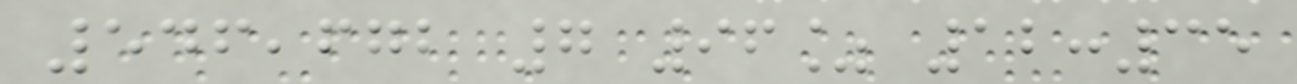546,672 7 96% 12:35
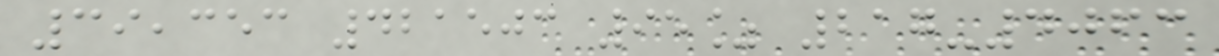39,353 421503 95% 217-4063
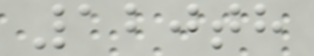120th
